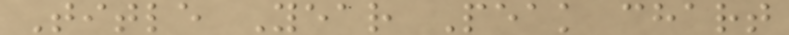Title Year Peak chart
